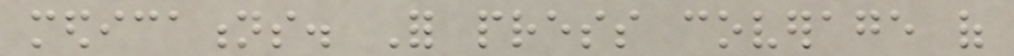medications. For press coverage of
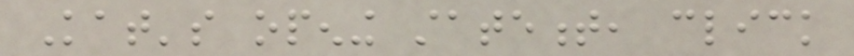Kat's opening statement, click
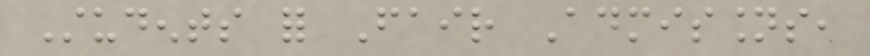Students for Fair Admissions,
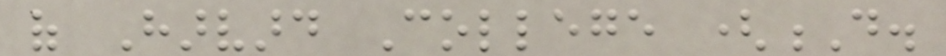of Harvard College (D.
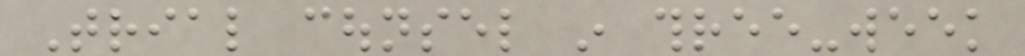Trial counsel in three-week
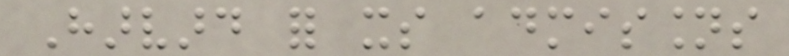Harvard for its admissions
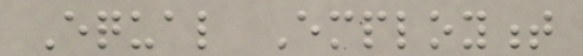Equal Employment
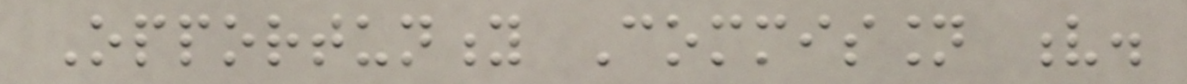Opportunity Commission v.
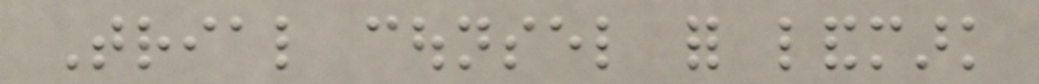Trial counsel for landmark
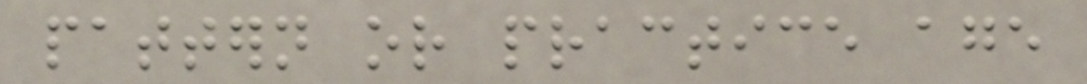pattern or practice age
